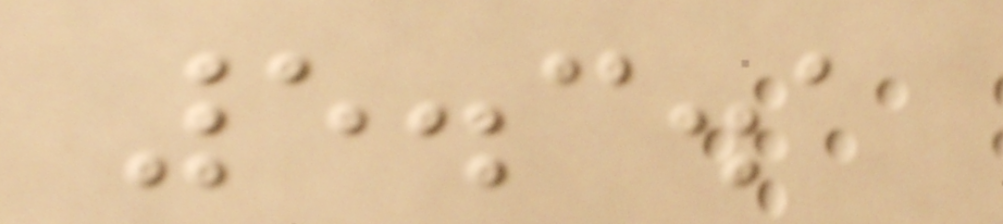5.3.1
